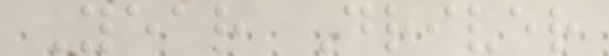Year Driver
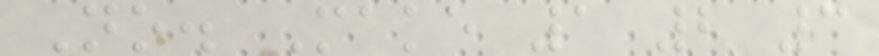No. Make 1 2 3
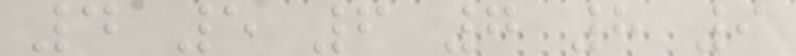4 5 6 7 8 9
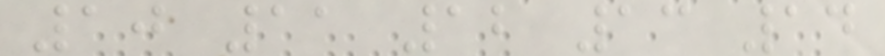10 11 12 13 14
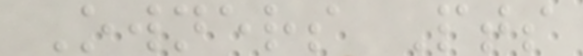Owners Pts
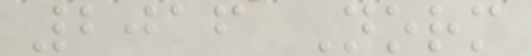2016 Norm
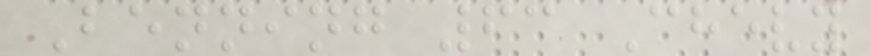Benning 63 Chevy
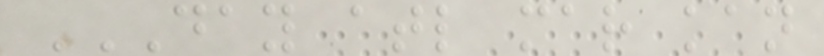DAY ATL MAR KAN
